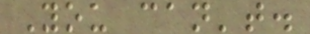You can't.
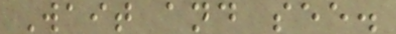Wait and see.
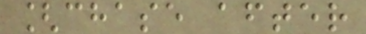[chase after
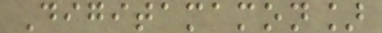Digitamamon]
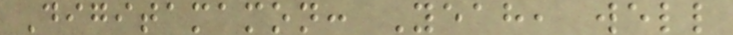Digitamamon: Yeah, well
